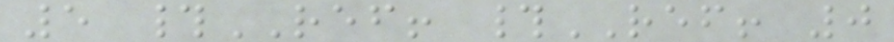5 #REF! #REF! 0
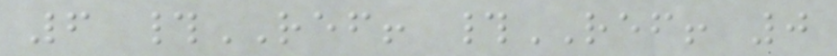6 #REF! #REF! 0
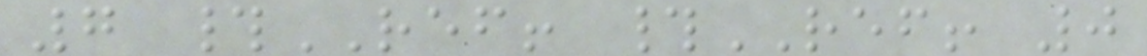7 #REF! #REF! 0
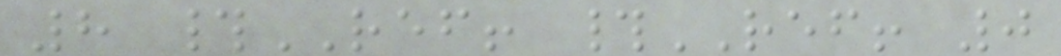8 #REF! #REF! 0
